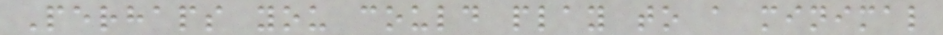Perhaps you could play to a minimal
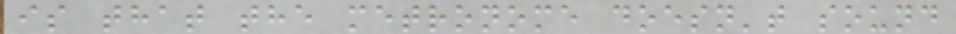is that the metronome doesn't sound
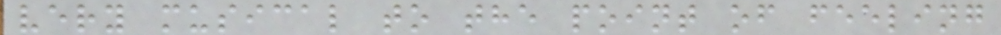very musical to the point of feeling
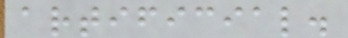artificial.
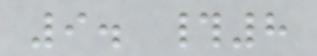9. #8
